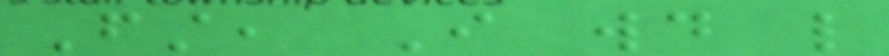First, I would like
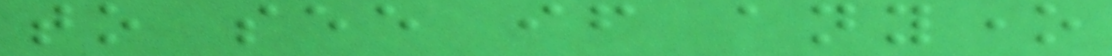to see if anyone
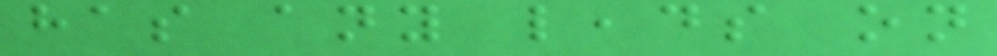has any leads on
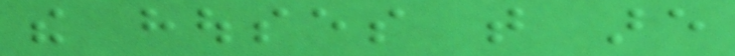the houses that are
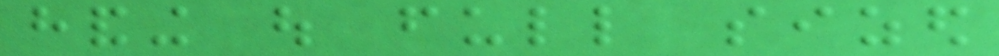handing out full sized
